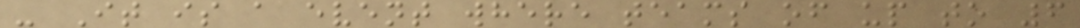- It is a event where teams of up to 6
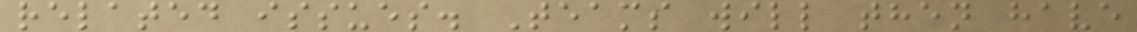related issues. Teams will then have
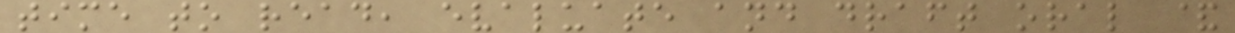time to read, evaluate and draft oral &
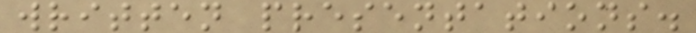written presentations.
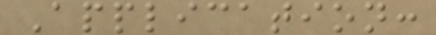Application:
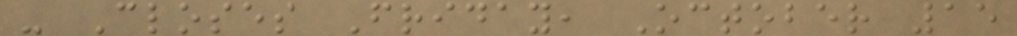- Closes Friday, October 15
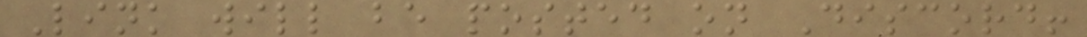Link will be posted on Discord!
